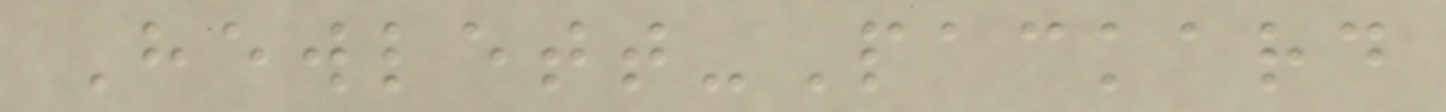Hewlett-Packard
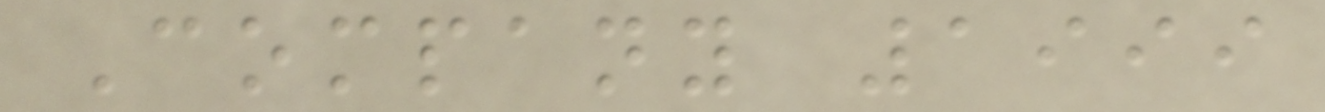Company 1999
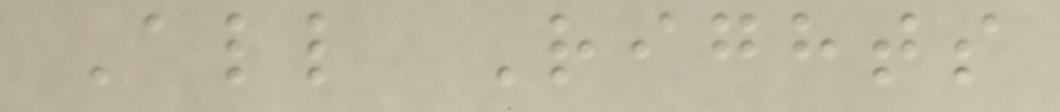All Rights
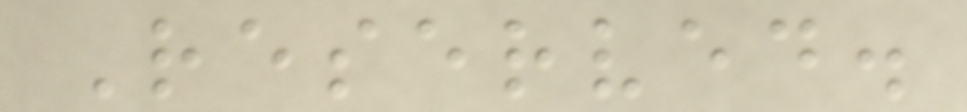Reserved.
